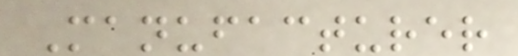Manufacturer
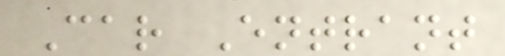Car Entrant
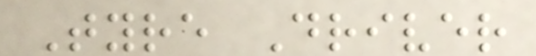Tyre Driver
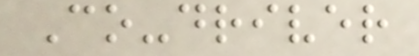Co-driver
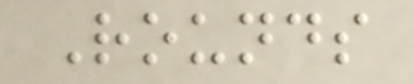Rounds
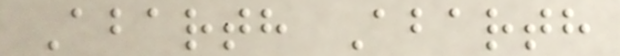Abarth Abarth
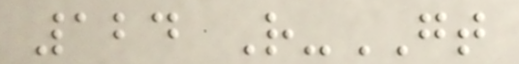124 R-GT
